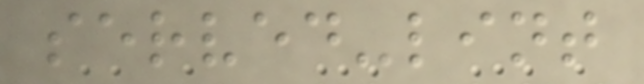served-lint
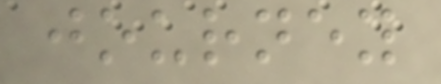journey
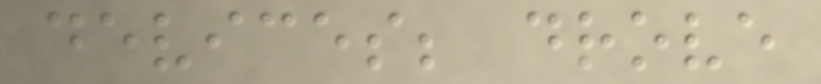devices; drove
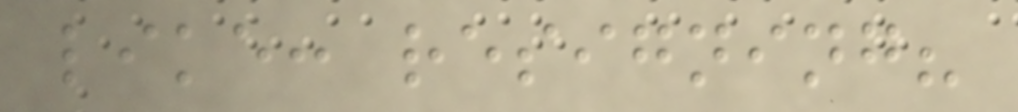like: resigning?
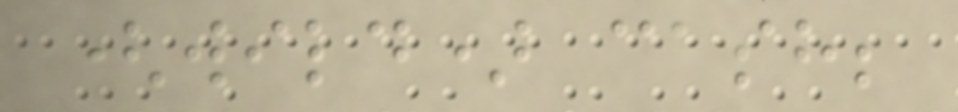(wild) cash;
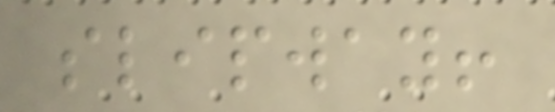slipway!
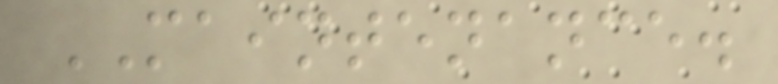MAINTENANCE.
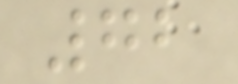72
